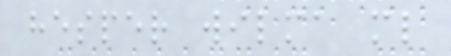hesper wilma ml
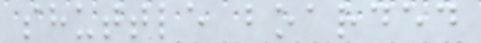shuttle boarded
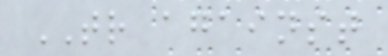TR against
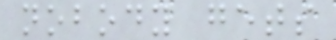nobody gets
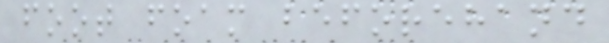foot foam beforehand
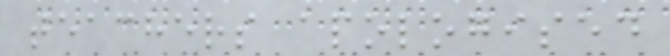teachers apologised
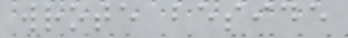wrote beside
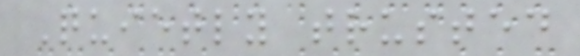Quietly trusted
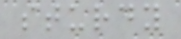sturdy
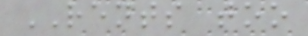RENTS too
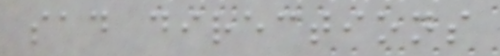sad directions
